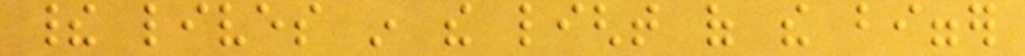their lives in the light of the bigger
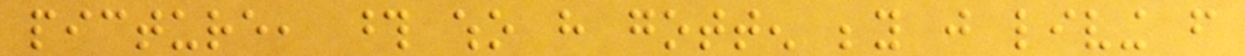picture, those who have gotten beyond just living from
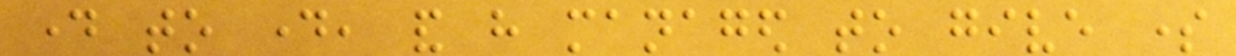day to day, and have managed to give some
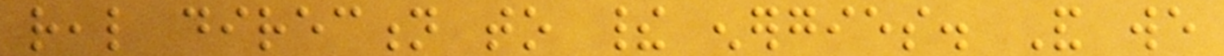real direction to their energies. And we
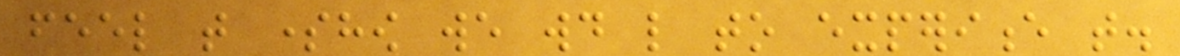feel that somehow we would like to experience that.
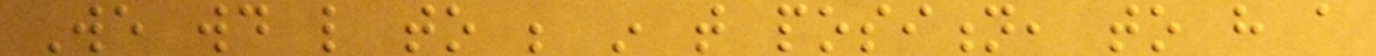We would like to be in that position, to have a
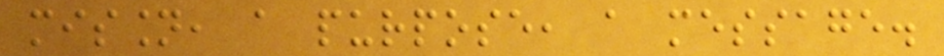mission, a purpose, a message.
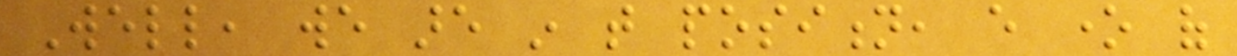Well, we are in that position, every one of
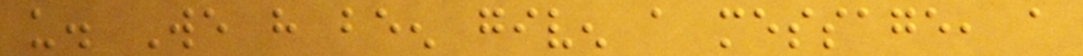us. We have been given a message, a
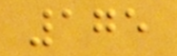175
